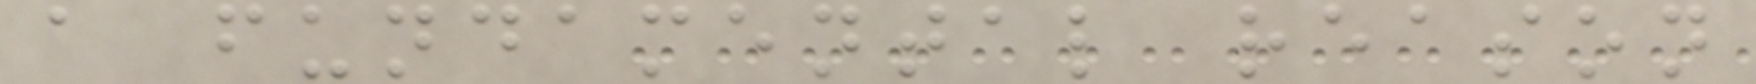a fundamental reason
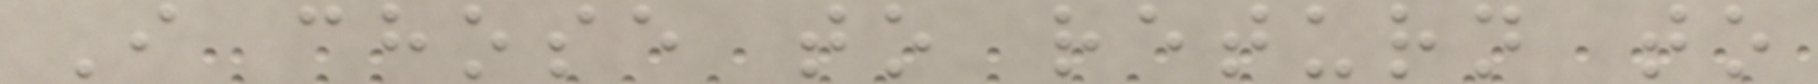I chose to return to
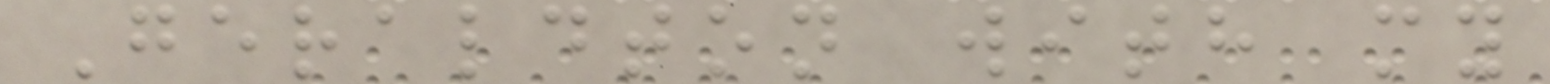Geraldton with my
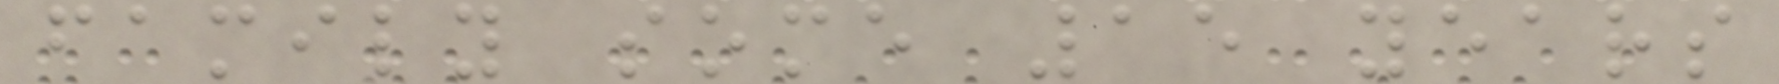family some 15 years
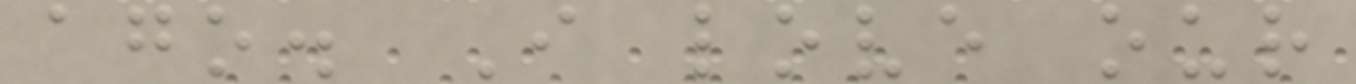ago. I love our
